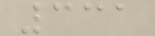331
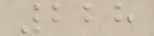228
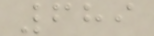689
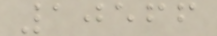10566
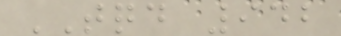TQD 942
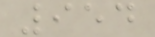954
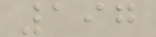197
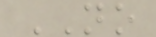NO
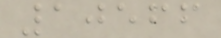10566
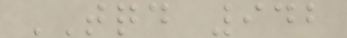TQD 942
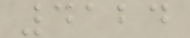4124
